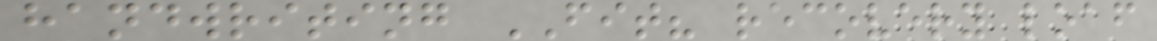handwriting FIT? recovery loaf
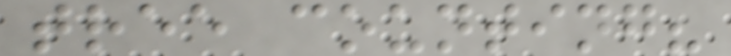tree counting?
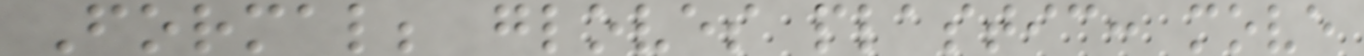Formal; gloves plastic: move
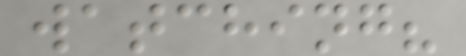watching?
